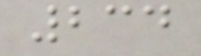234
